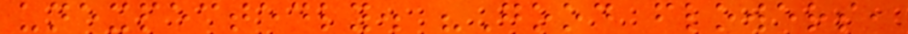unexpectedly. "Good flowers,
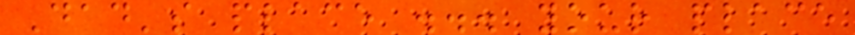Dad's place ... your place
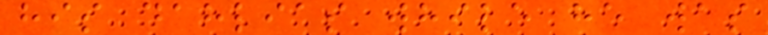his dahlias while he was
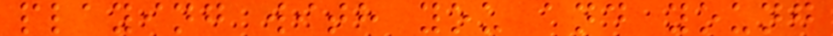playing with you and young
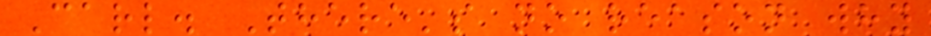Carl. There's no reason why
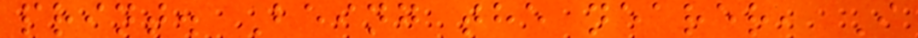print. Being the nearer, I
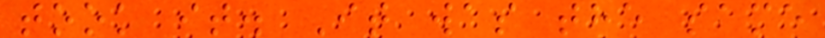took it. It was the same
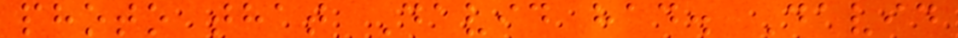photo that David had. David
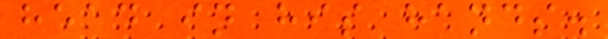head in his hands.
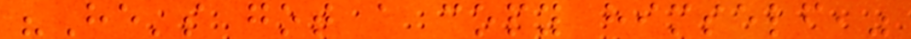"He's got a copy himself,"
